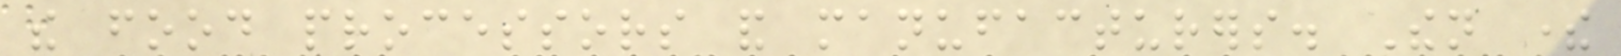the food processors and manufacturers. Then there
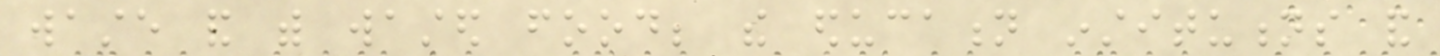waste and with wasted food; the education institutions and
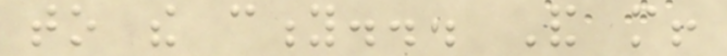to the city... And more!
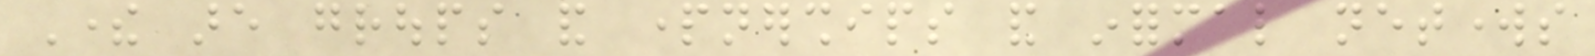There are groups and partnerships and informal networks
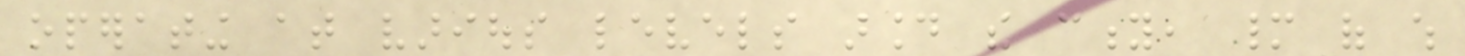operating at various levels around the city, many of which
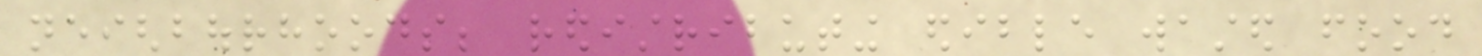neighbourhoods; redistributing edible wasted food
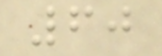60
